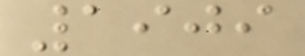1909
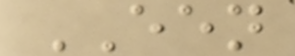EEN
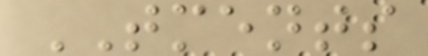TMENTS
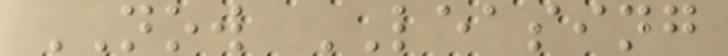NOW LEASING
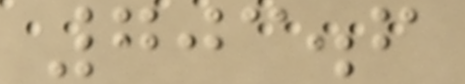703.6
